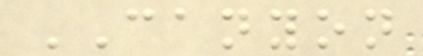CANYON
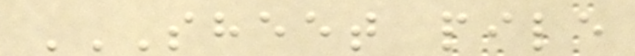SHEET PILE
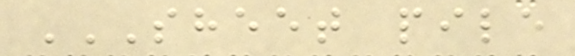SHEET PILE
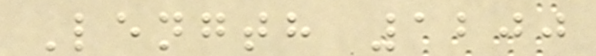Length 1200
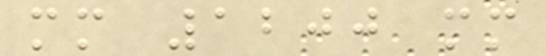mm 1200 mm
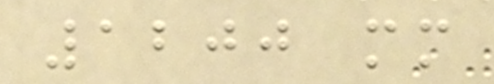1200 mm
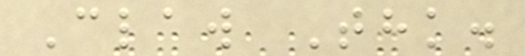Claw Thk.
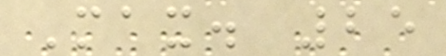Max. 25
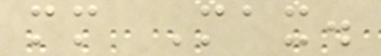mm Max.
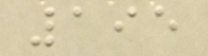195
